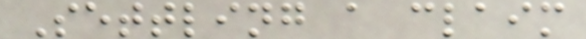Settling a claim
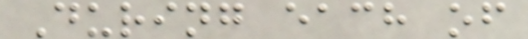During each of
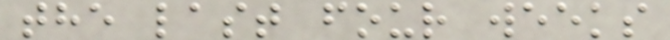the last four weeks
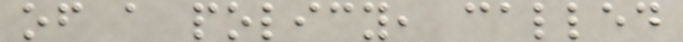of a policy, called
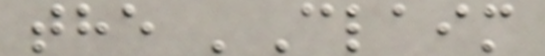the 'Claim
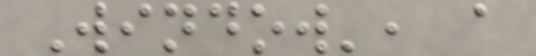Window', a
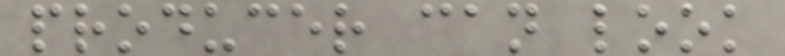producer can look
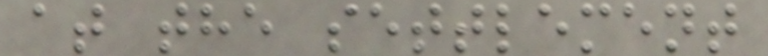at the settlement
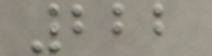222
